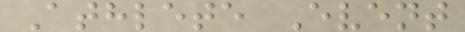Athlete Event
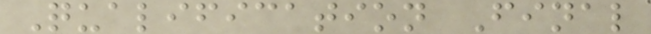Qualification Final
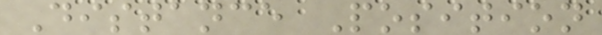Distance Position
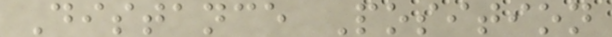Distance Position
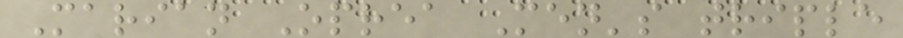Marian Oprea Men's triple
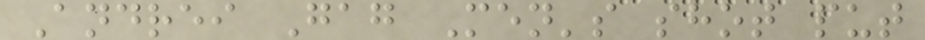Andrei Gag Men's shot put
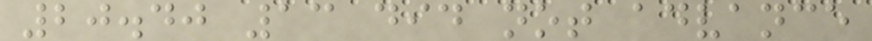20.40 13 did not advance
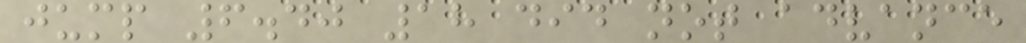jump 6.40 18 did not advance
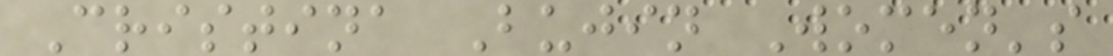Cristina Bujin Women's
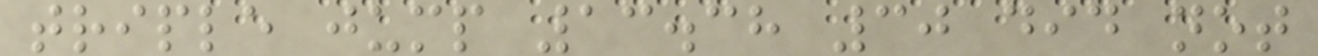triple jump 13.38 30 did not
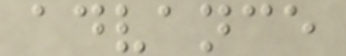advance
